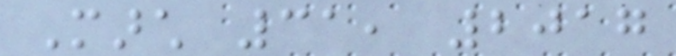March 31, 2017
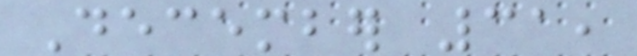December 31,
